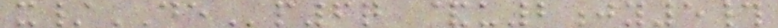x/DEp6q &u2jy5#
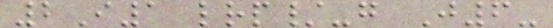2I1 lrp/-g J6-
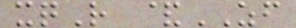xqR &ZF
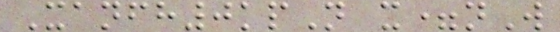Xanfh0kpN x=nW
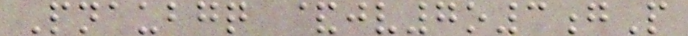Pnaubgq &jv7o3gP
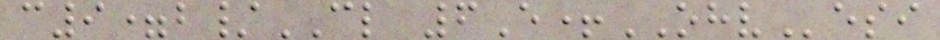c9=b/CL 6E+OHVesi
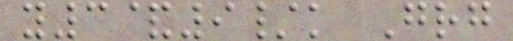y3&9/k Grg
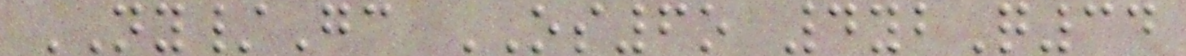NY/Gc OS6o 4ybQ34
